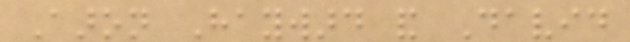Aaron Hayward and David
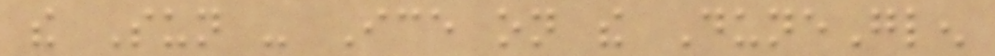the Sun - Ice on the DuneGlen
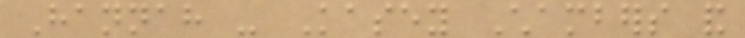Hannah - Kasey Chambers and
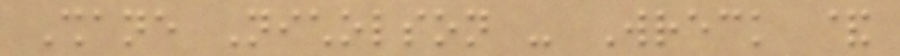Shane Nicholson - Wreck &
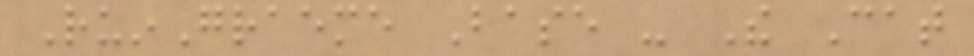RuinGraeme Base - The Cat
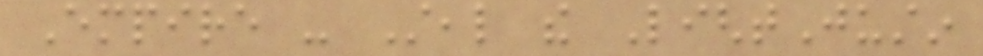Empire - Steal the LightJustin
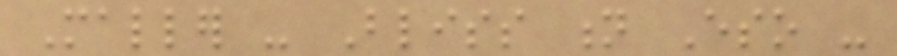Maller - Bliss n Eso -
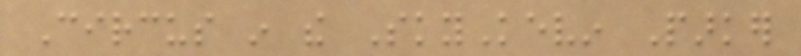Circus in the SkyKevin Parker
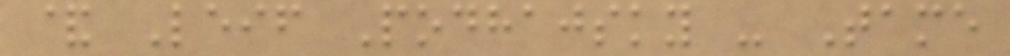& Leif Podhajsky - Tame
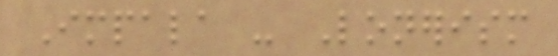Impala - Lonerism
